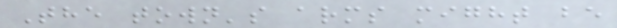The town's arms might be
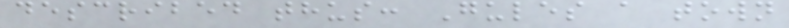described thus: Gules a town
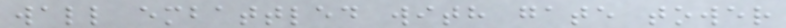wall embattled with gate tower
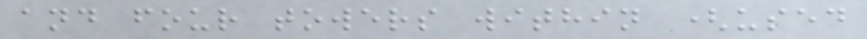and four towers within (used
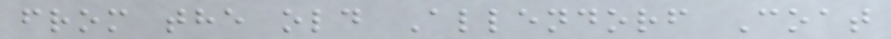from the old Allendorf Coat
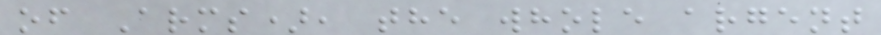of Arms), the whole argent
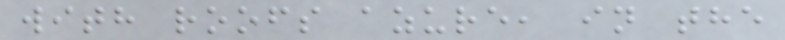with roofs azure, in the
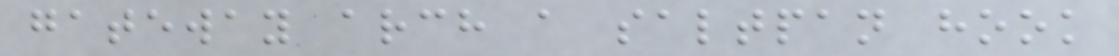gateway arch a saltpan hook
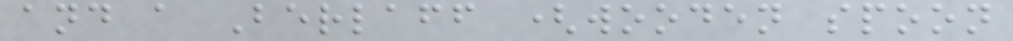and a Berlaff (wooden spoon
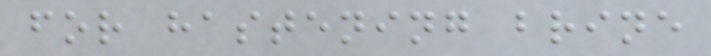for hastening brine
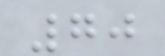70
